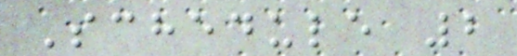Schedule 2
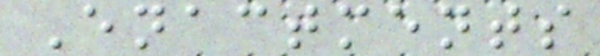Enactments
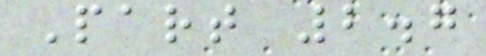Part 2.7
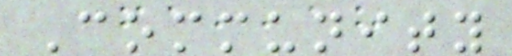Community
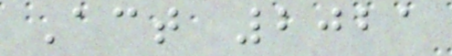Act 2021
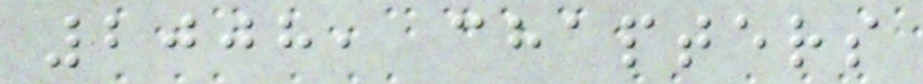2008, chapters
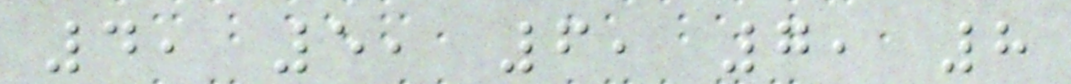4, 5, 6, 7, 8
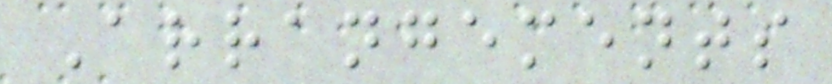Arrangements
